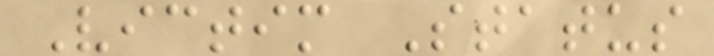Victim Status
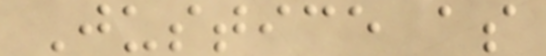Justice as
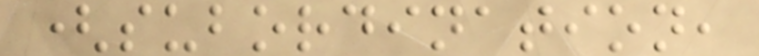(subordination,
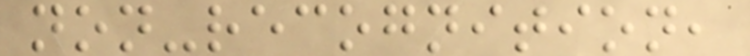non-recognition,
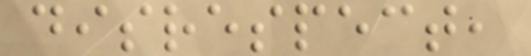disrespect,
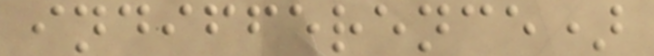indifference)
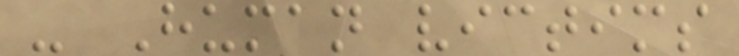- Human victims
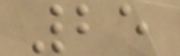25
